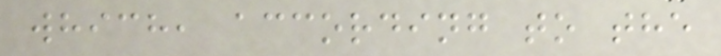which, according to the
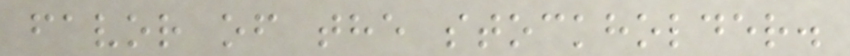favor of the stockholder.
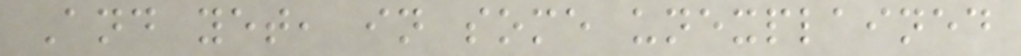And yet, in some unexplained
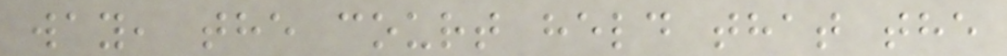way, the court held that the
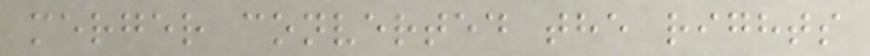merger converted the rights
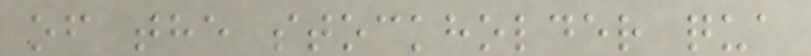of the stockholder qua
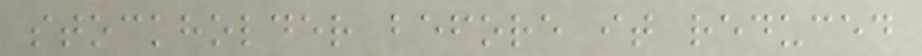stockholder before it reduced
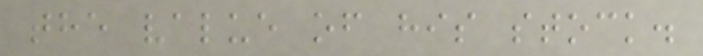the value of his stock.
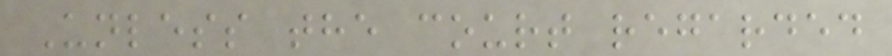Unless the court regarded
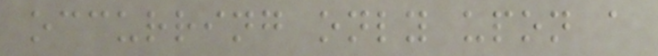occurring only upon a
